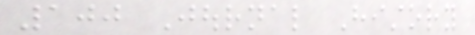100 Journal History
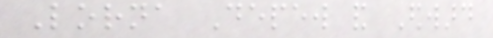Lorna Depew and Edward
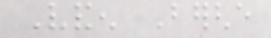Vanden Berghe
